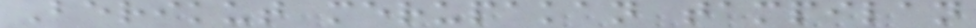Berikut merupakan tampilan
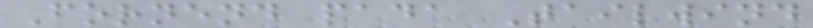Fornend pada Tailwind
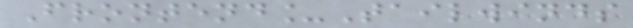Frontend_Tailwinds
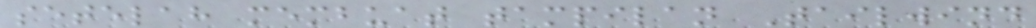setelah membuat tampilan Tailwind
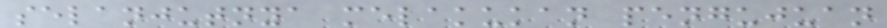selanjutnya melakukan pengujuan
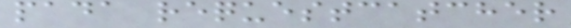pada requestcatcher
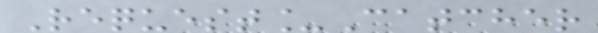Request_Catcher
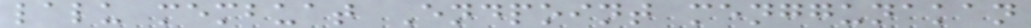lalu membuat Endpoint menggunakan
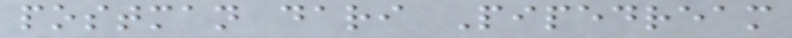postman dari Pipedream
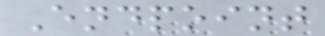Endpoint
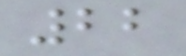22
